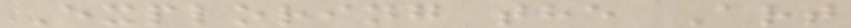Exploring the Art
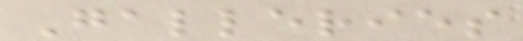Galleries
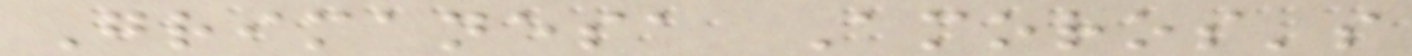Grimanesa Amoros's
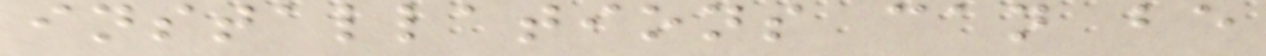installations can be
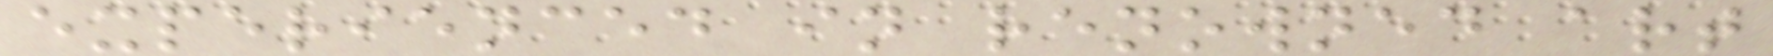experienced in renowned art
